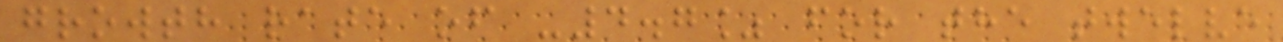growth rate of -4.7% for the twelve
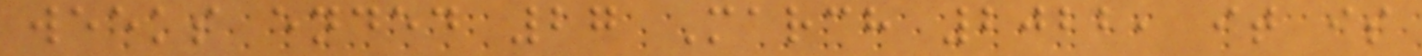weeks ended 27 March 2022, it is
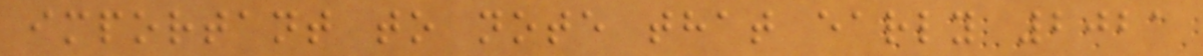important to note that early 2021
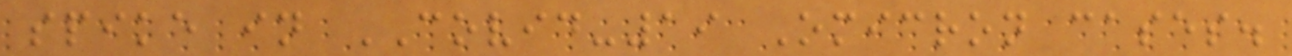spike in COVID-19 Omicron cases.
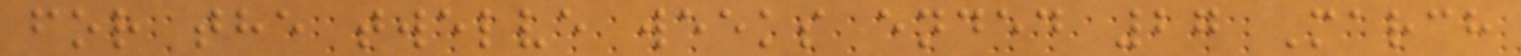for the twelve weeks ended 27 March
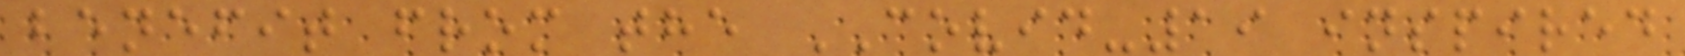benefit from the COVID-19 inspired
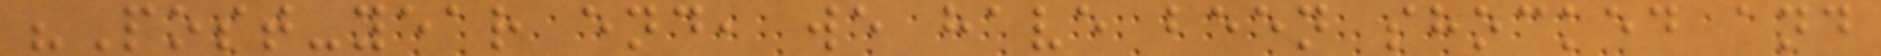"Post-year end, we have been shocked and
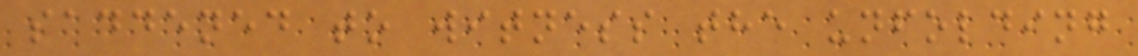saddened to witness the unfolding
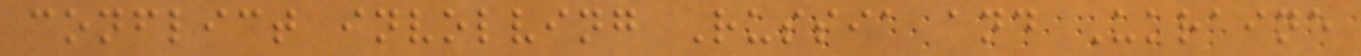conflict involving Russia and Ukraine
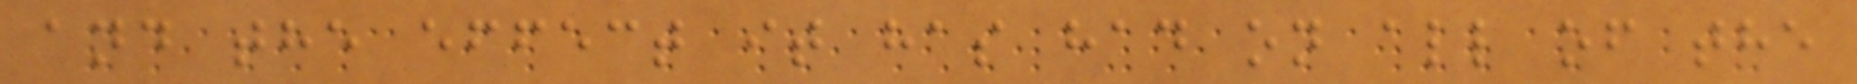and the effect it has had on all of the
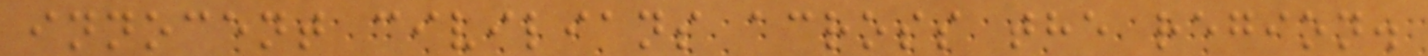innocent civilians across the region.
